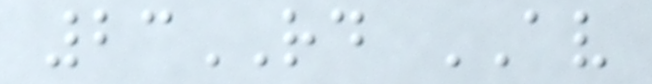23RD AV
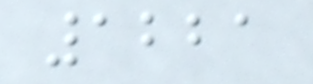1221
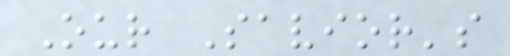Our Savior's
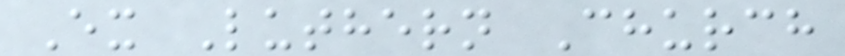Ex Luthern Church
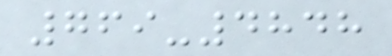769-4848
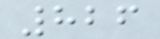826
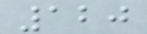120
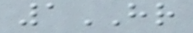1HR
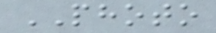PHOTO
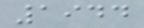1944
